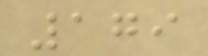179
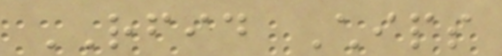RFID Chips
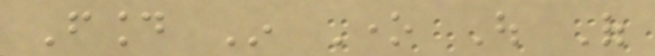Found In One Out Of
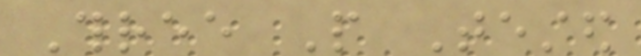Three People Tested
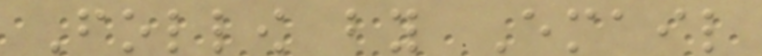Follow by Email
